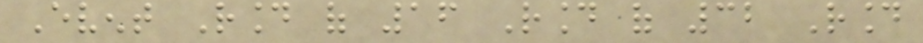Event Round of 16 Round of 32 Round
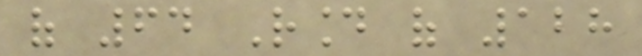of 64 Round of 128
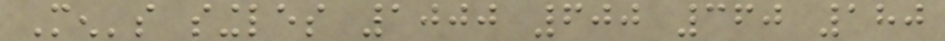Men's singles 1000 600 360 180
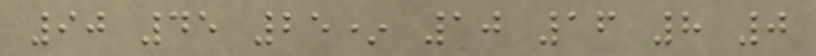90 45 25* 10 16 8 0
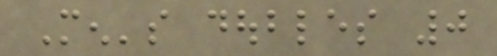Men's doubles 0
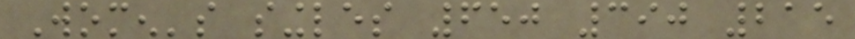Women's singles 650 390 215
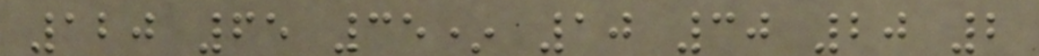120 65 35* 10 30 20 2
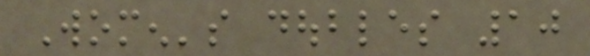Women's doubles 10
